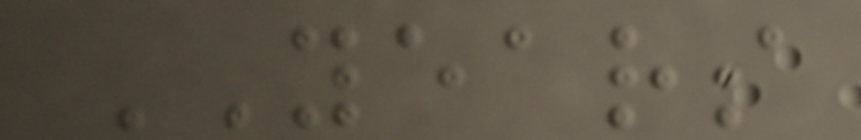YEARS
